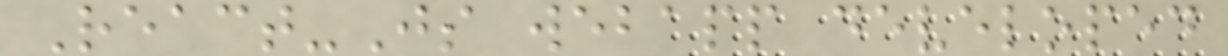React-Js webapp developed
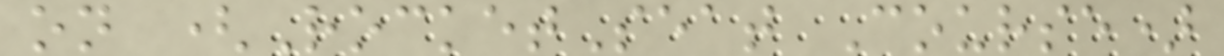on (RocketSeat Course)
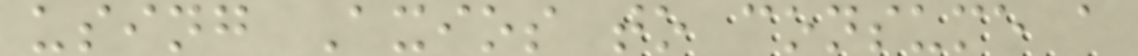using Axios to consume a
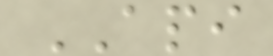API
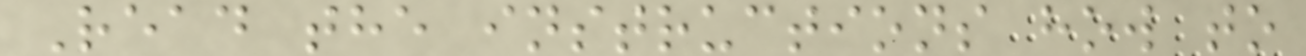Read the instructions how to
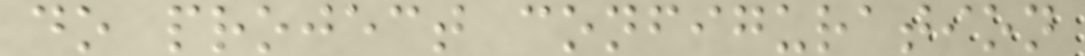do project configuration
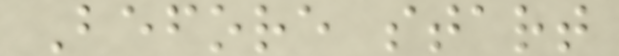Before start
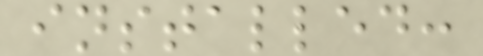installed:
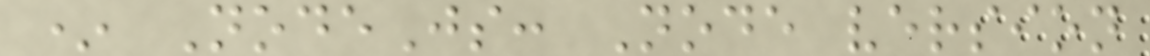* NodeJs: Node version
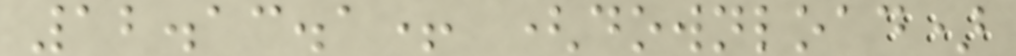12.13.1+ (download)
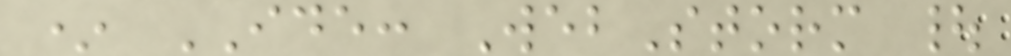* IDE: WebStorm |
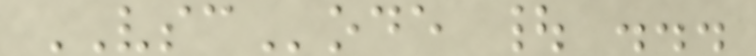VSCode | ...
